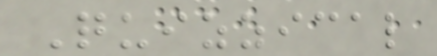Quizzical
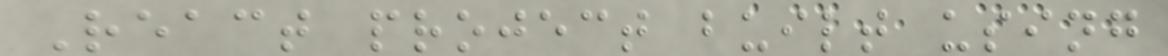React project built using
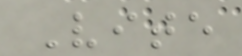Vite
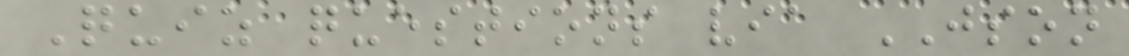Quiz questions via JSON
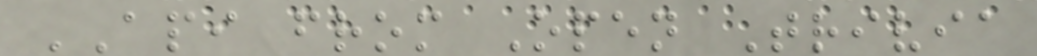API from Open Trivia
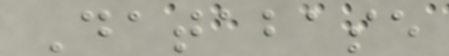Database
